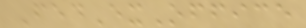FedExOffice
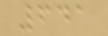641
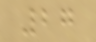27
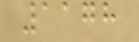1178
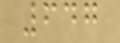647
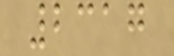2317
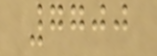7700
